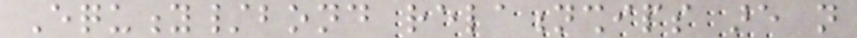Equity/bond relationships are not
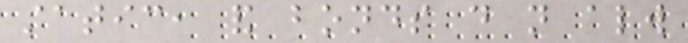static, and bonds do not always
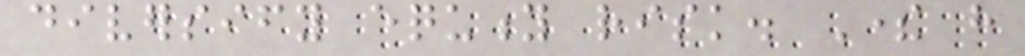diversify equity risk. There have
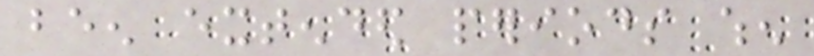been extended periods when
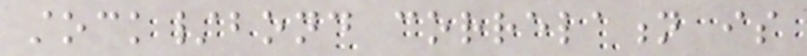stock/bond correlation is
